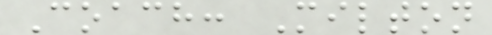Coach: Milton
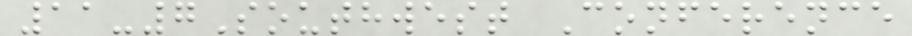11-7Southwest Conference
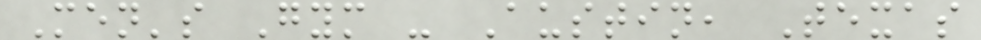Men's Gym - Austin, Texas
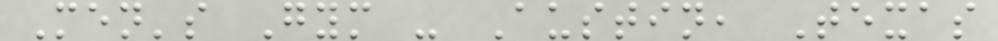Men's Gym - Austin, Texas
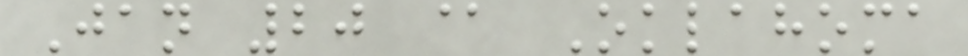Jan 20 @ Oklahoma
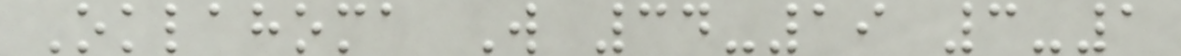Oklahoma W 34-19 3-1
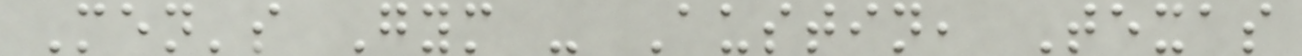Men's Gym - Austin, Texas
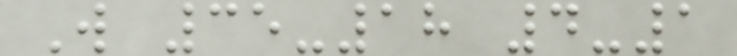W 35-18 4-1
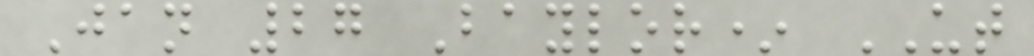Jan 27 Baylor* UT
